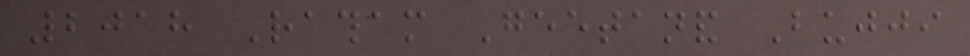2018 Ratham Geetanand Bujji
